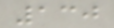130
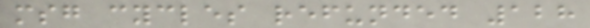msg cycles refunded 128
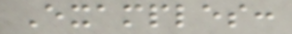Examples:
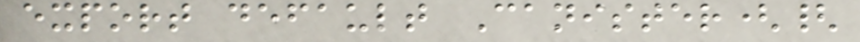export default Canister({
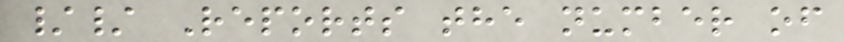// Reports the number of
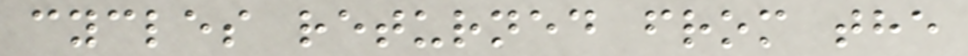cycles returned from the
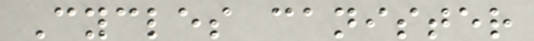Cycles canister
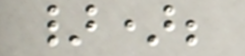});
